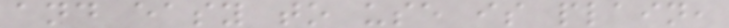and easy to use is plain,
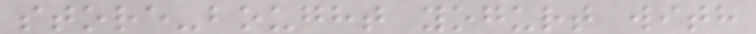store-bought yogurt with
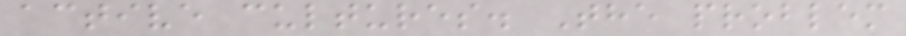active cultures. The problem
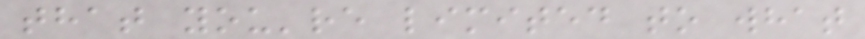that you're limited to what
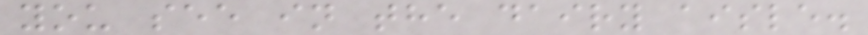you see in the dairy aisle.
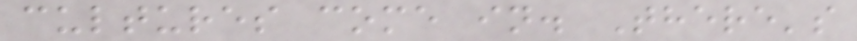cultures come in. There's
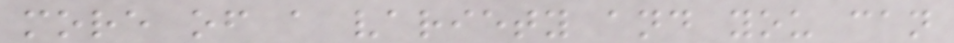more of a variety and you can
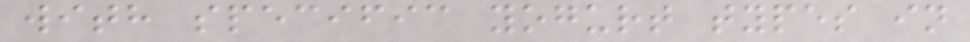with specific yogurt types in
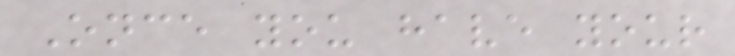Once you have your
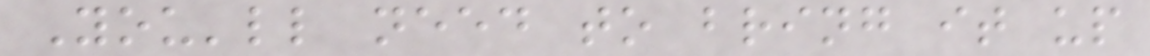You'll need to bring it up
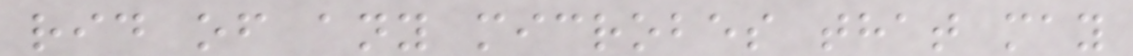rid of any microbes that may
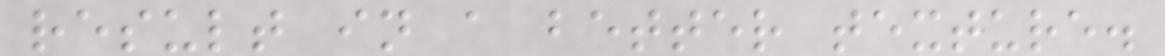result in a better texture.
